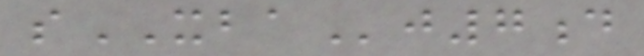sXBAj7d
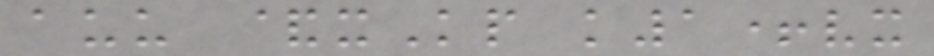auu &xKp k1+vx
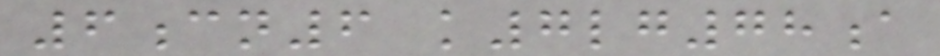6cn6 k7lg78a
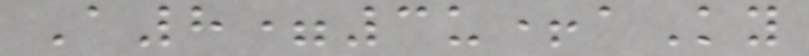A8=3u+aKy
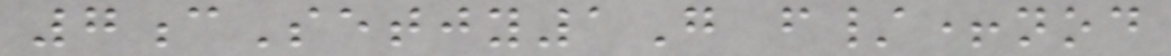7cSetjy1G f/+nod
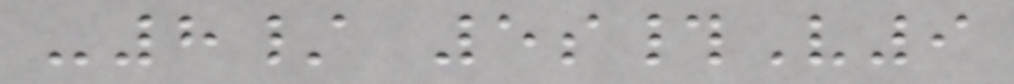-8/ 5s#V9
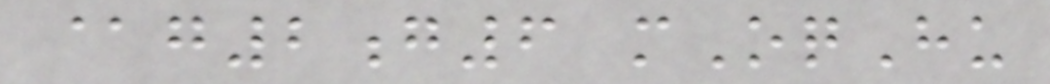@g2g6 mOqHu
